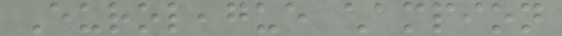Euroleague champion
